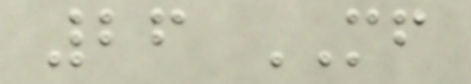26 MF
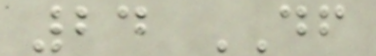24 DF
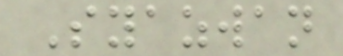Syazwan
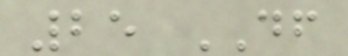25 DF
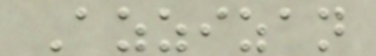Azzizan
